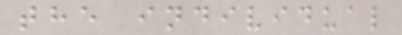the individual
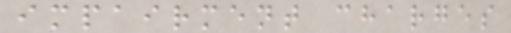impairment charges
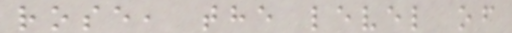rose, the level of
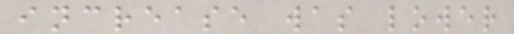increase was lower
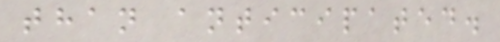than anticipated.
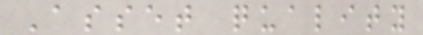Asset quality
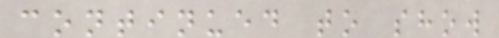continued to show
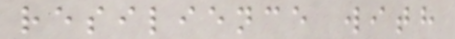resilience with
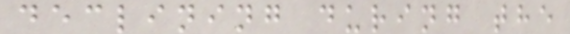declining during the
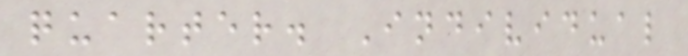quarter. Individual
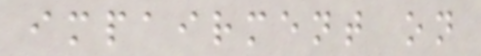impairment on
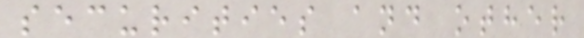securities and other
